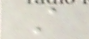A
